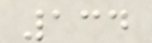134
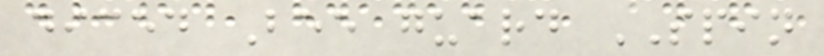diced Bee guard SPIN
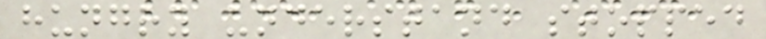hungry understand stopped
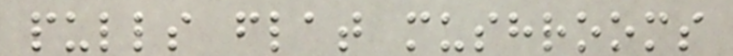pulls flat mushrooms
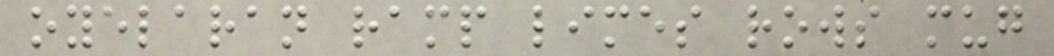oyelaran ramp limes rows mug
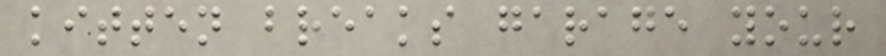kitten breaks garage your
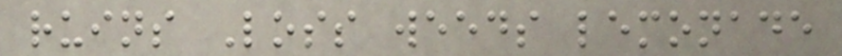ruins Loss weeds lemonade
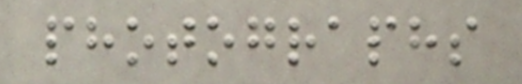photographs
